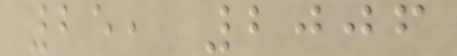25, 2006
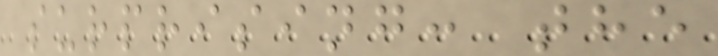surprising: the
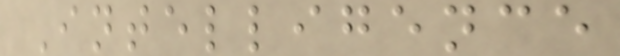Intelligence
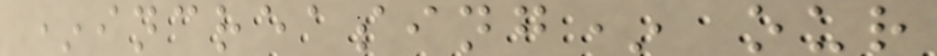*increasing* our
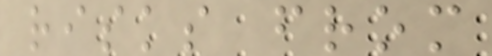risks from
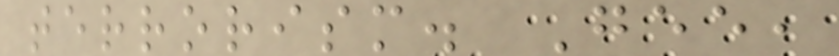terrorism. Gee,
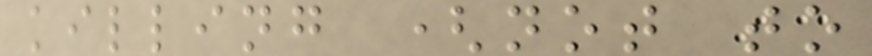killing (not to
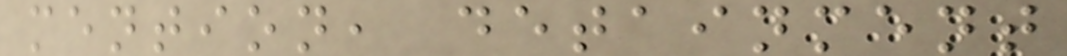mention, detainment
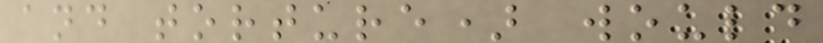and torture) would
